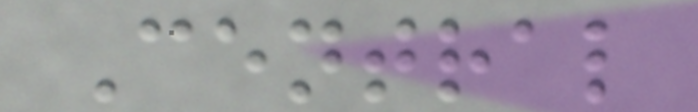Central
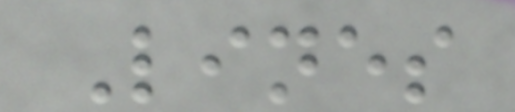Lines
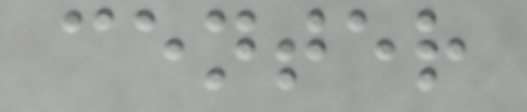center
